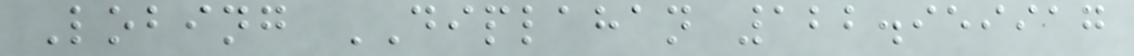Lobing DIPLAHAN 122.959917
